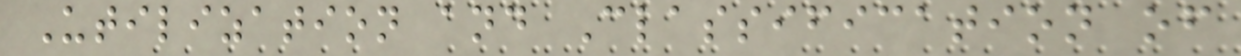Utilization and Classification of
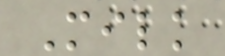Milk
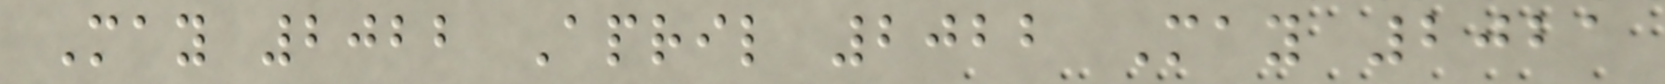May 2022 April 2022 May 2021
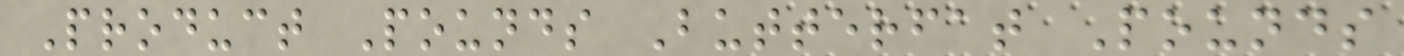Product Pounds Butterfat Pounds
